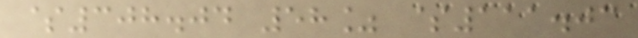$308.04 58% $111.03
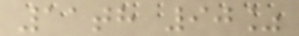11th 90%
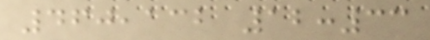460,132 12:33
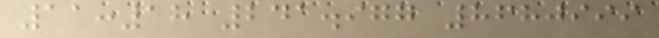11:18 241.977 8680999
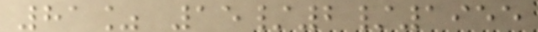81% 15/2/1955
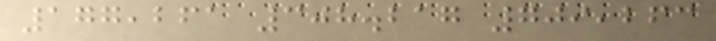177,261 308.217 709,263
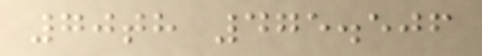70th 475.506
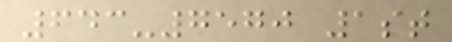643-7570 1st
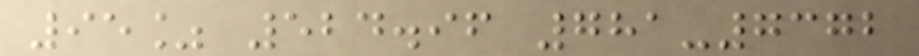95% 524.96 781-7372
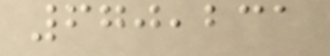670,231
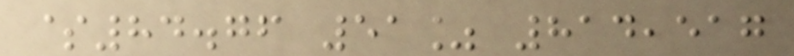$84.76 51% 814,517
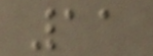11
